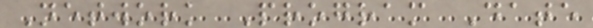Network Program Date
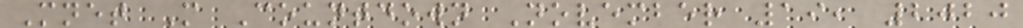Mnet M Countdown November 19, 2020
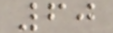60
